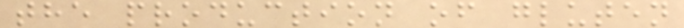the production of gluten
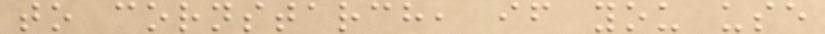to cornstarch, if you use
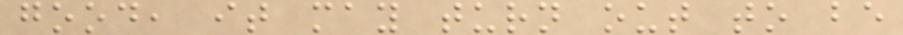good, it may turn out to be
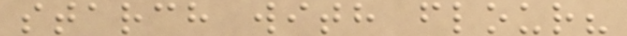starch with flour?
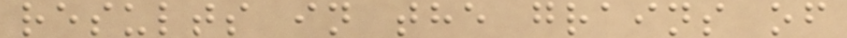results in the grains of
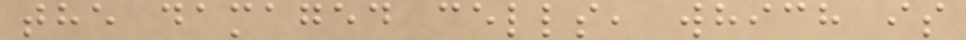the damaged cells, which is
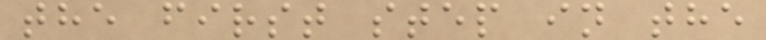the first step in the
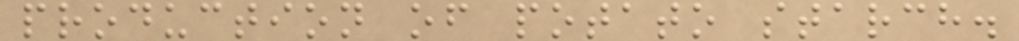production of potato starch.
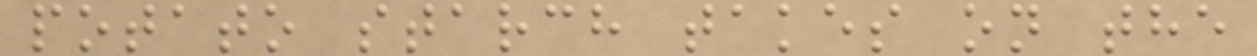potato starch takes on the
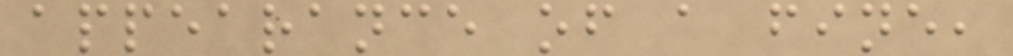appearance of a fine,
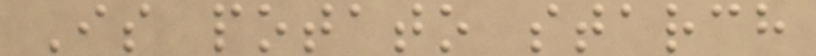Is potato starch
